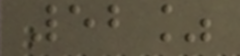52%
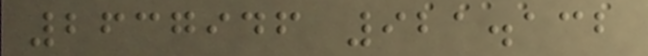2637946 921.132
